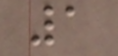1
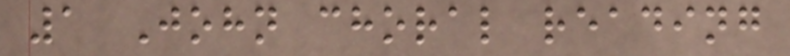1 John choral reading
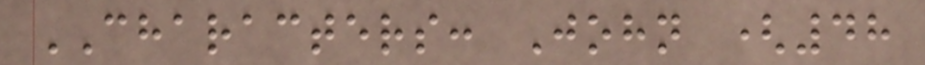CHARACTERS: John (48
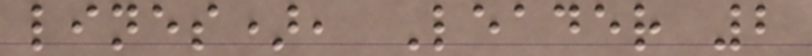lines), Leader 2
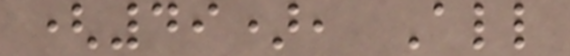(49), All
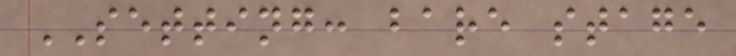SETTING: bare stage
